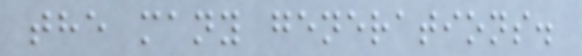the many generations.
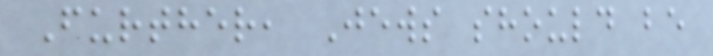Further, Jews should be
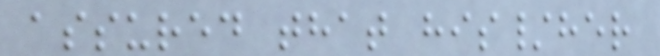assured that his/her
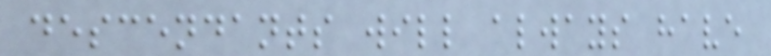descendants will always have
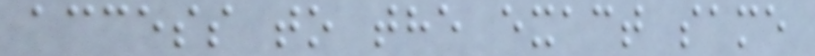access to the exact same
